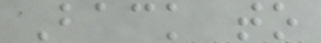Back to
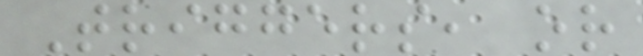Triggers, or
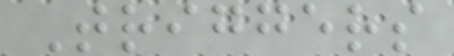Triggers
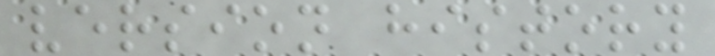version history
